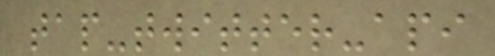tap-twitter-api
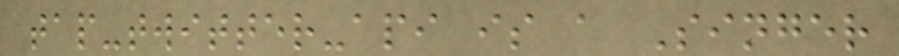tap-twitter-api is a Singer
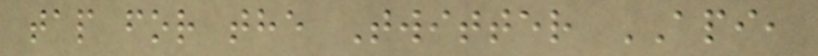tap for the Twitter API,
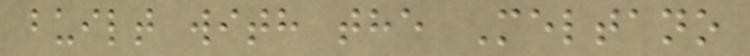built with the Meltano
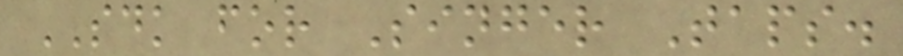SDK for Singer Taps.
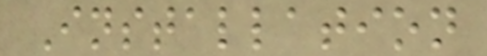Installation
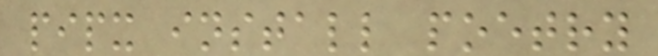pipx install poetry
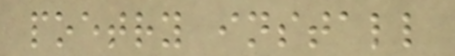poetry install
